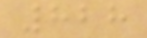828
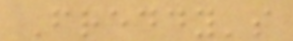Freddy's
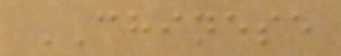CHINESE
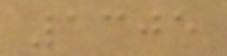1305
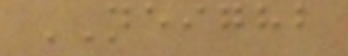NEIGHB
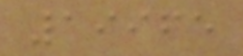19965
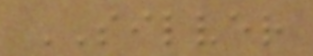SILVER
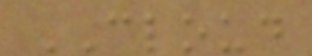CLOUD
